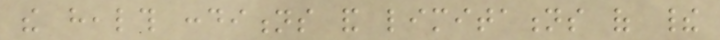the health conditions and limitations of their
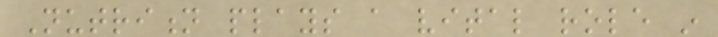Nutrition plays a vital role in
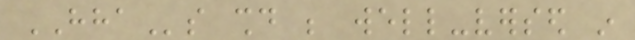HHAs should be well-versed in
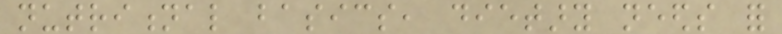nutritional basics, dietary needs for
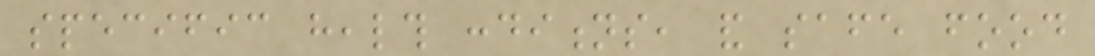specific health conditions, and safe food
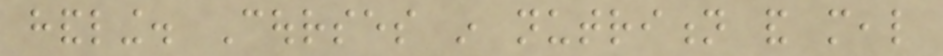handling. Courses in nutrition and meal
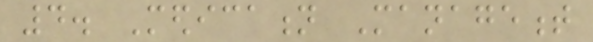4. Medication Management
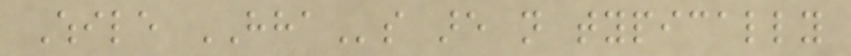While HHAs are not typically
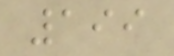199
